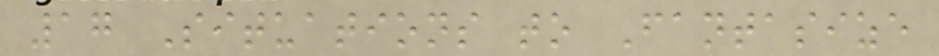17 Situations to Fantasize
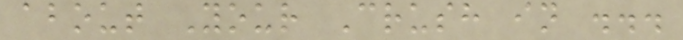about Your Crush in ...
